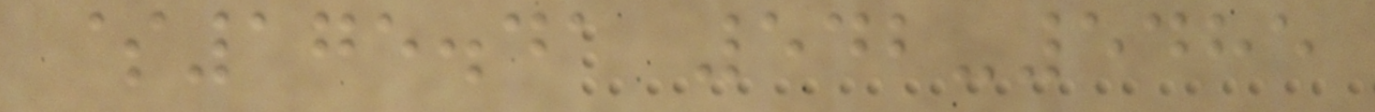$175.41 542-5485
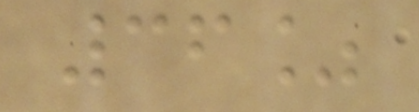36%
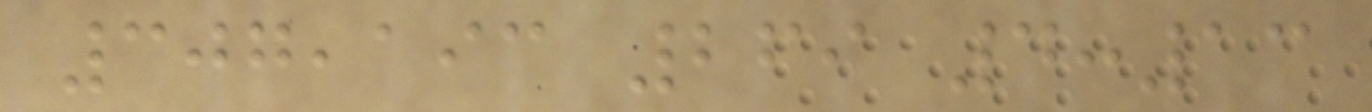307,193 269 4:13
